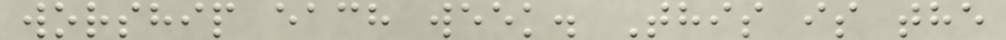worship each week. This is the
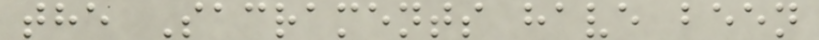the Sacraments have been
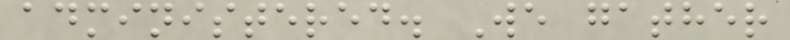administered. We gather
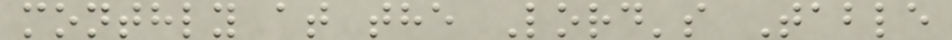monthly at the Lord's Table
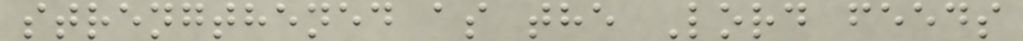strengthened as the Lord feeds
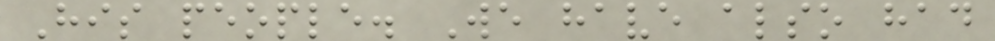His people. We have also had
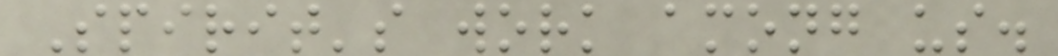Spirit's work among us.
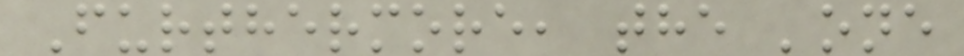Furthermore, the 'one
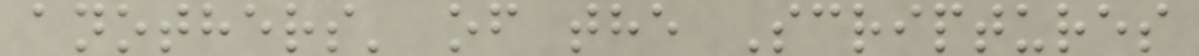anothers' of the Scriptures
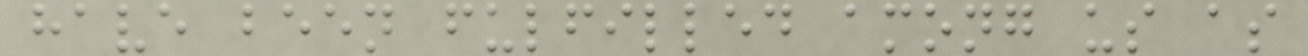have been fulfilled among us as
